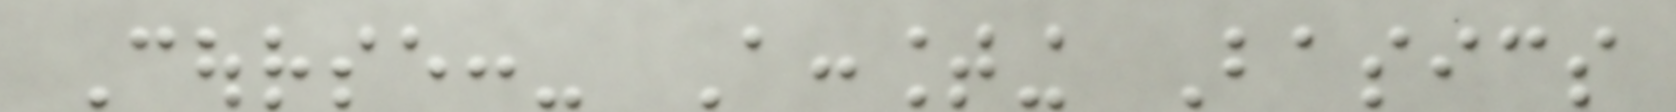Course:- Accounting Basics
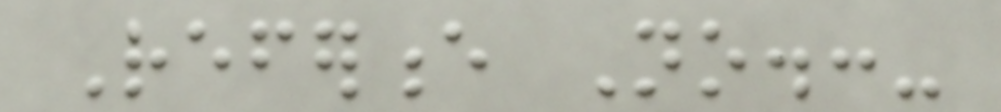Reference No.:-
